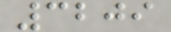3209
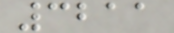3211
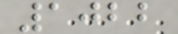1022
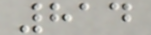814
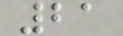21
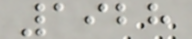1928
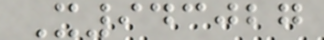X943027
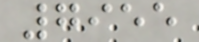7955
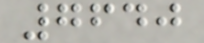7640
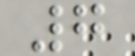7
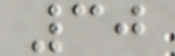30
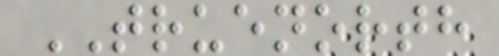TRUENORTH
